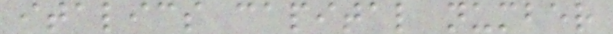italics capital number
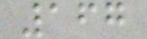167
